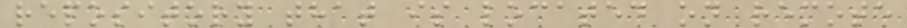repository that is located on remote
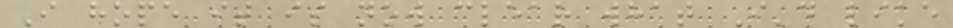I hope it is now clear what I'd like
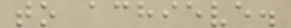to achieve.
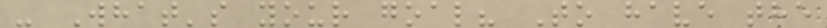- What's your goal? To have the
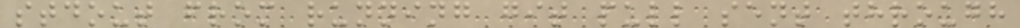stdout from running git pull sent through
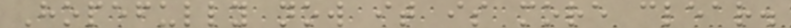Hopefully now it is more clear.
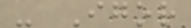- Igor
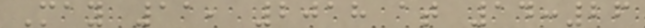May 11, 2018 at 14:26
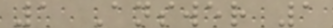1 Answer 1
